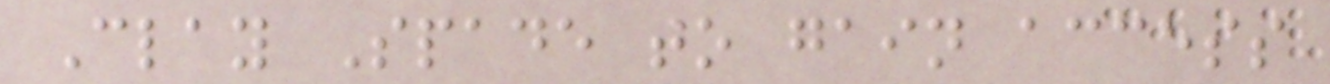Clay Spade to gain access
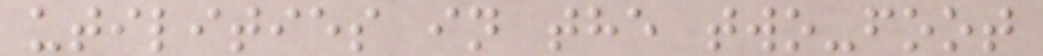utilities in the two-foot
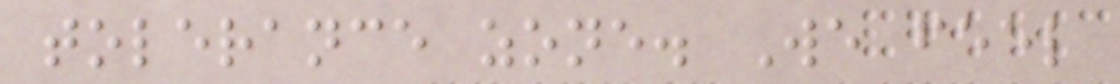tolerance zone. We feel
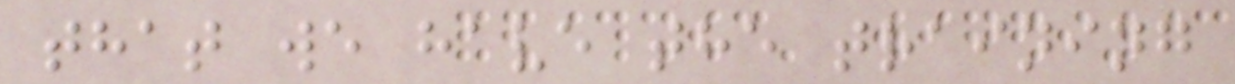that we have the training
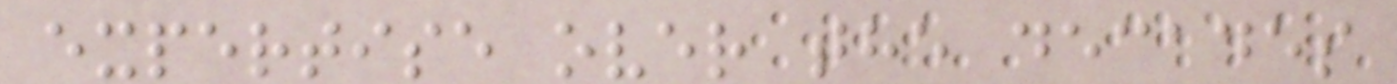expertise over the decades
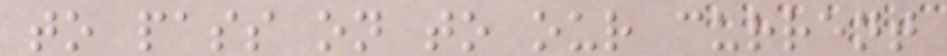to pass on to our current
